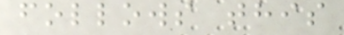follows this
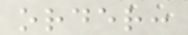order:
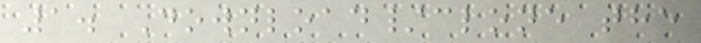1. Download/clone the
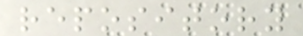repository
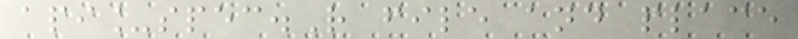api_spec.R file and place
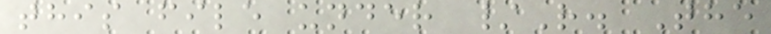this file under /R. The
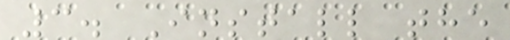3. Install the
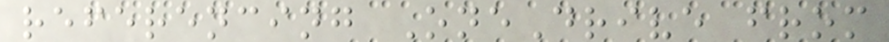referencing OneDrive from
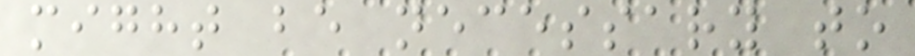might be necessary to
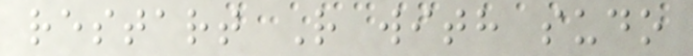restart R with sudo
